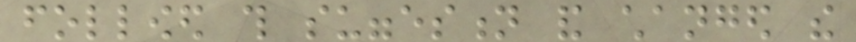followed this suggestion and changed the
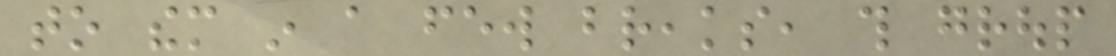to them in a few breaks, this group
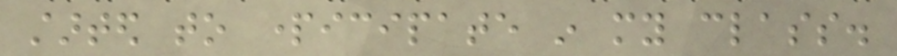started to participate in my class.
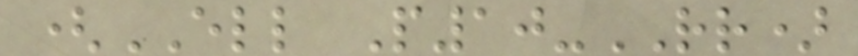(ELL P10-RR)
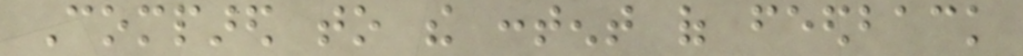Compared to the content of feedback
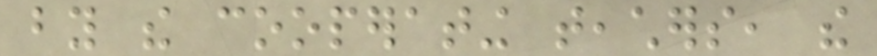by the cooperating teachers, the
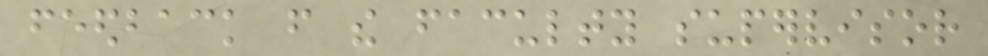feedback from the faculty supervisor
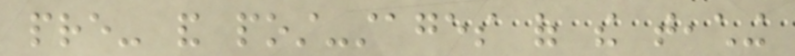pre- and post-stages of the teaching
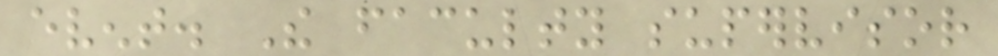event. The faculty supervisor
